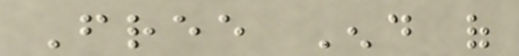Free End of
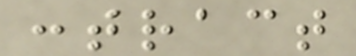contract
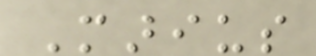Marius
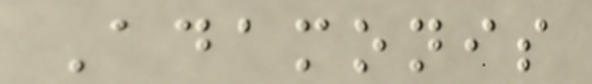Adamonis
